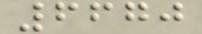6670
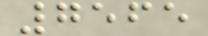7565
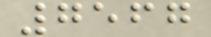7567
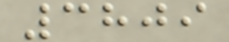3809
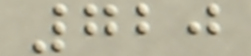720
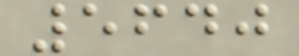5640
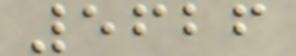5626
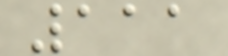111
